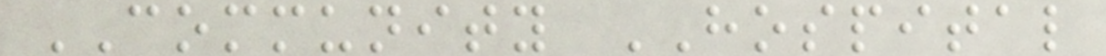COMMUNITY HOSPITAL
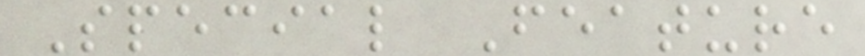Special Feature
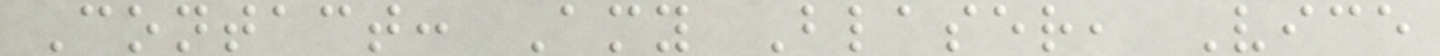Contact: Amy Blaser, Vice
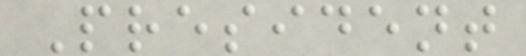President
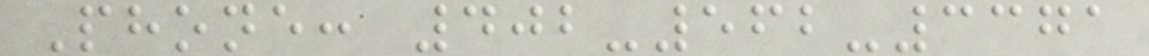Phone: 402-562-3371
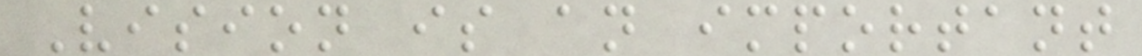Vision is an important
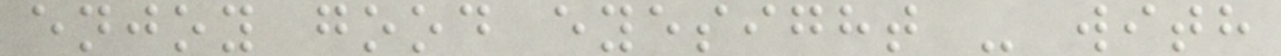enjoy good eyesight - with
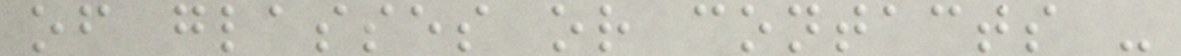of glasses or contacts -
